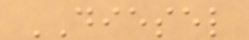DIESEL
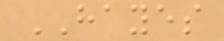HAYES
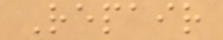Repair
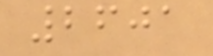2601
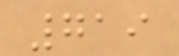719
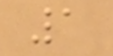1
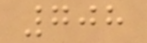708
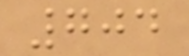704
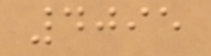4095
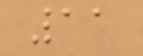11
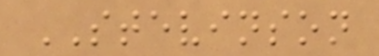STEVINSON
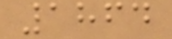1864
